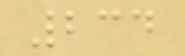234
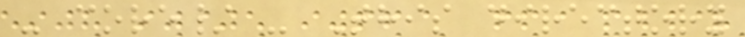- core/ - This directory
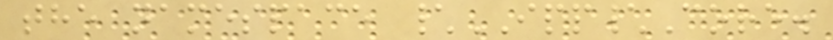the namespace \IPP\Core.
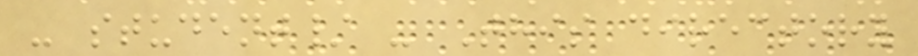- student/ - This directory
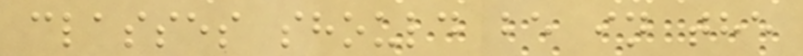classes should be in the
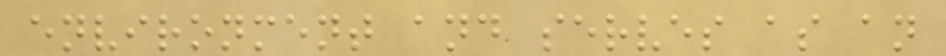environment and serves as an
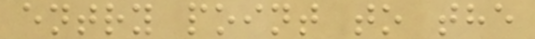entry point to the
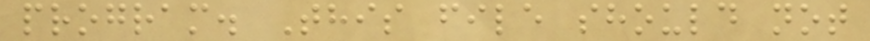program. This file should not
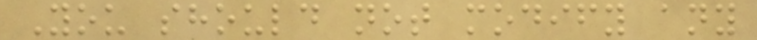You should not modify any
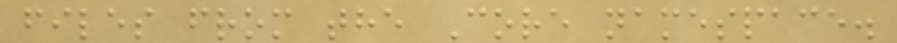files from the Core namespace.
